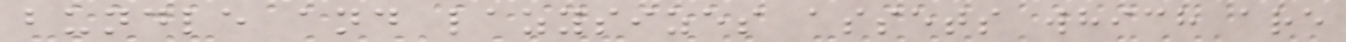bundle and lazysizes assets which are
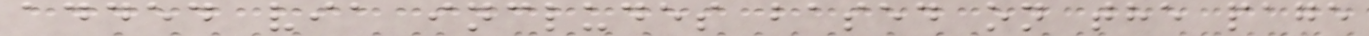added via includes based on the page
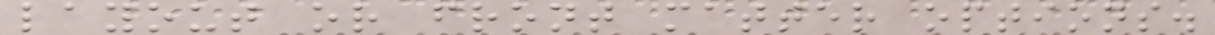layout or front matter options.
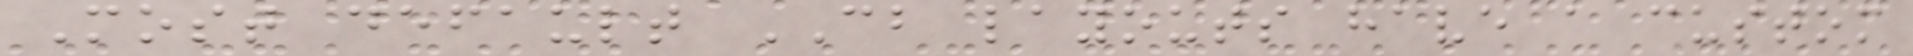Most default CB layouts have a custom
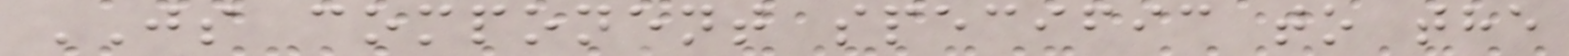JS component specific to the
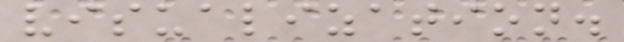visualization.
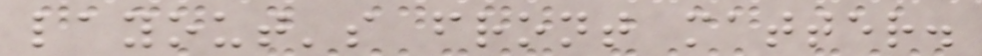layout's front matter.
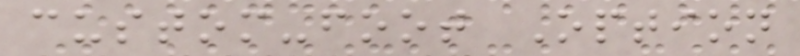custom-foot Option
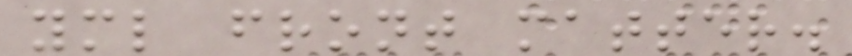yml front matter.
